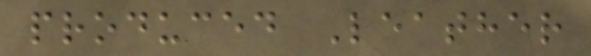produced Leather
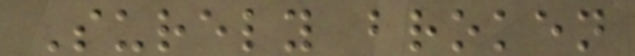Surely broken
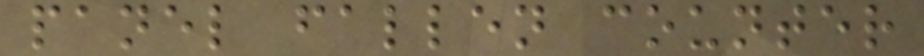panel fallen counter
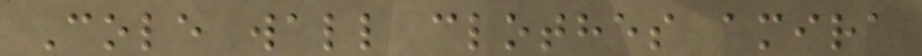Cole wall clothes amira
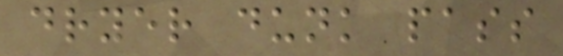dryer dunk pass
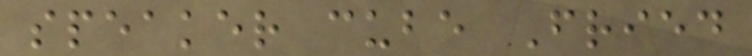speaker cube Fried
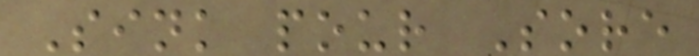Sink pour Sore
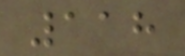118
